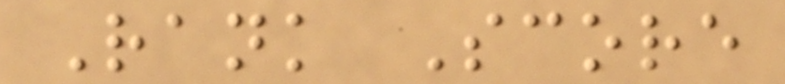Rank Score
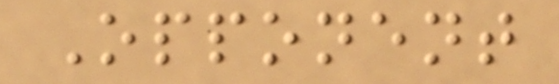Opponent
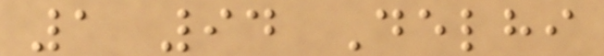1 94 Delhi
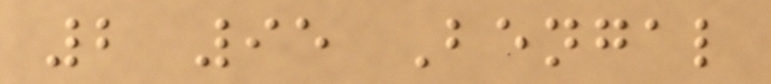2 95 Bengal
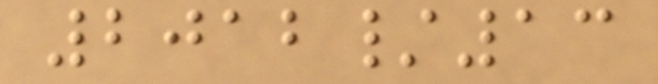2012/13
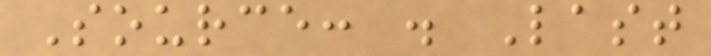Source: . Last
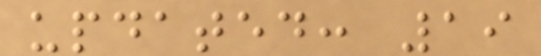updated: 19
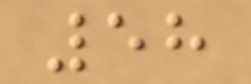58
